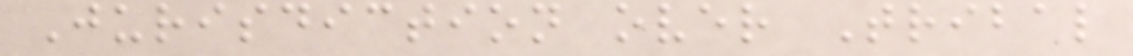Jurisdiction over Tribal
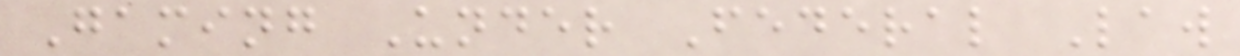Gaming Under Federal Law
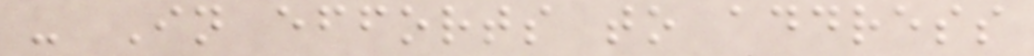- In efforts to address
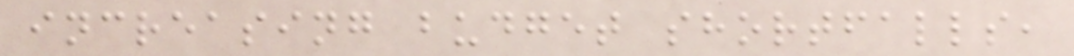increasing budget shortfalls,
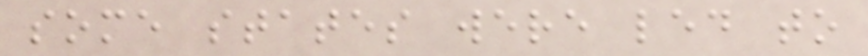some states were led to
